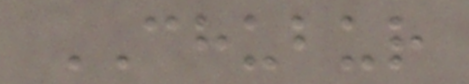CHUBUR
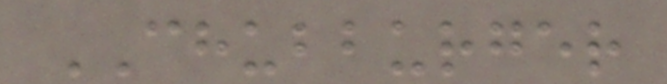CHUBBURGER
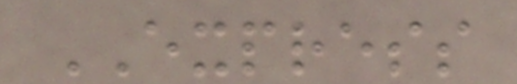EXPRESS
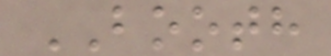BOOTH
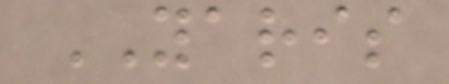YARIS
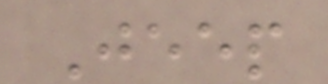Jeep
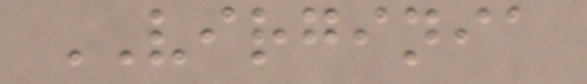VIRGINIA
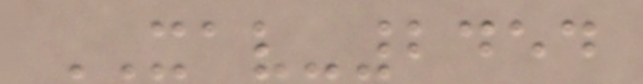XAV-2454
